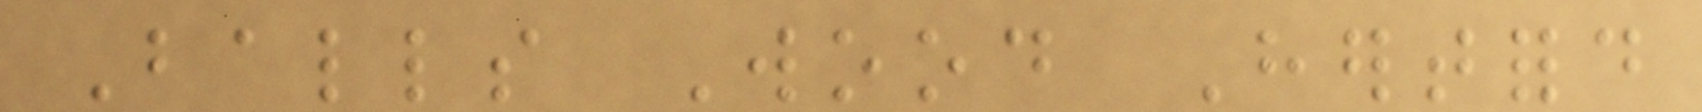Balls Wood Hertford
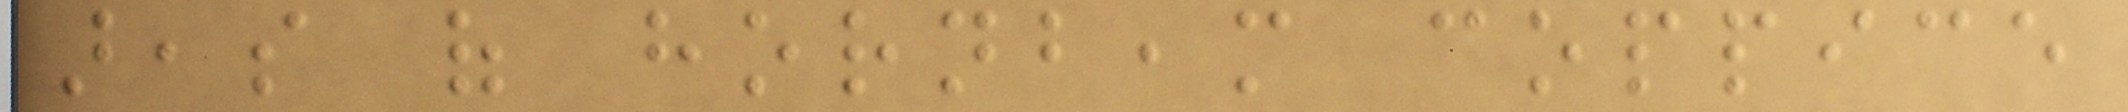areas of hornbeam coppice
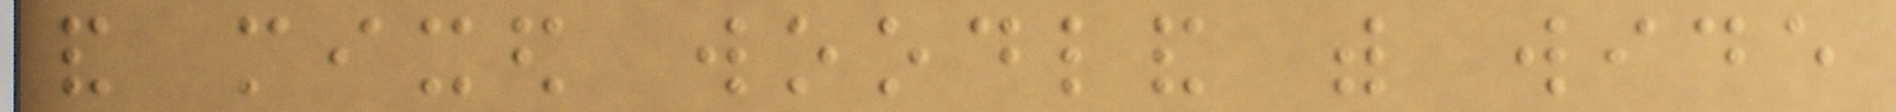and mixed woodland with wide
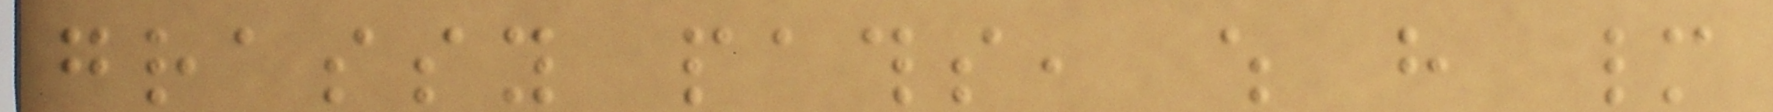grassy paths, which have many
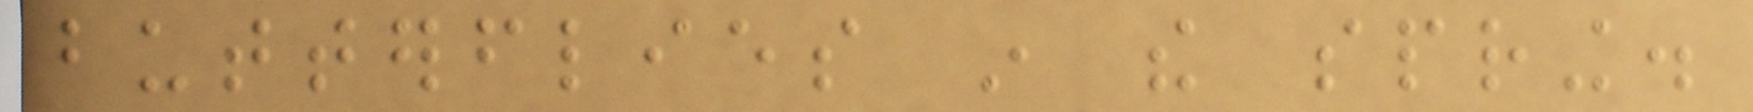butterflies in the spring.
